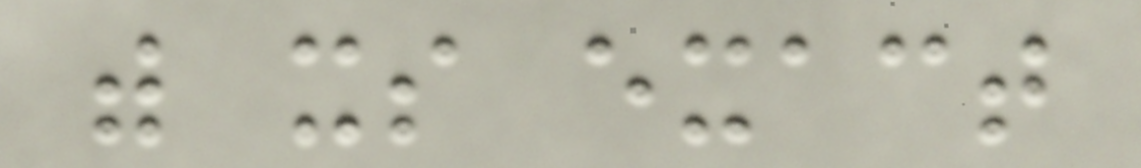with its exact
